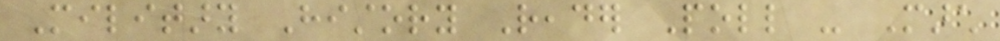Military History Reader Poll - March
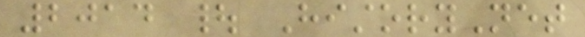2014 | HistoryNet
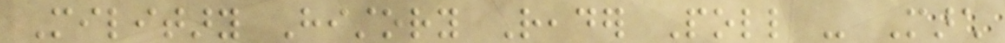Military History Reader Poll - March
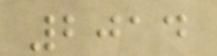2014
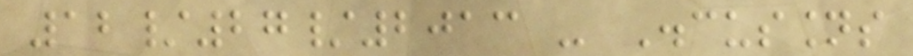12/27/2013 - Discussions
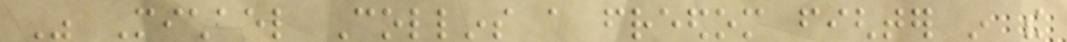Was Michael Collins a freedom fighter in the
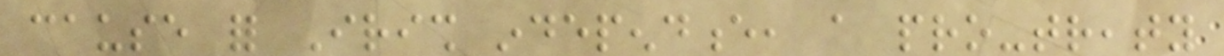cause for Irish independence, a pro-treaty
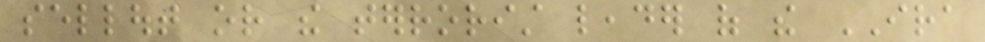sellout or the terrorist leader of the IRA
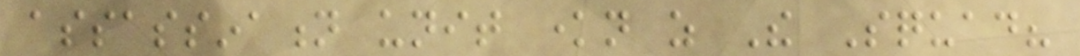assassination unit known as The Squad?
